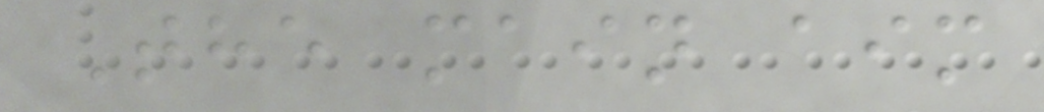The main aim
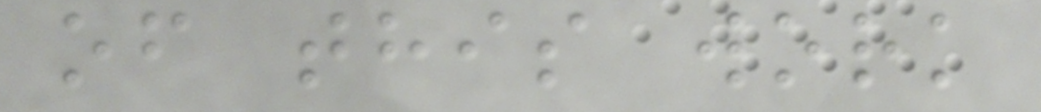of this work
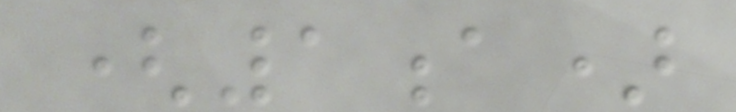(1a)
